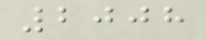2008
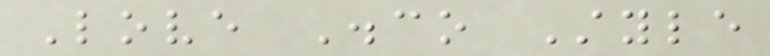Love Disco Style
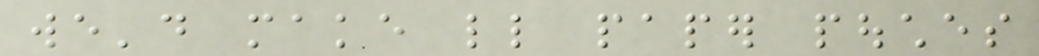we'd make little paper pouches
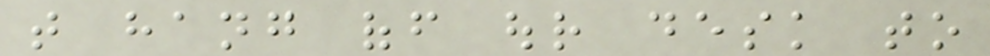that hang off our desk to
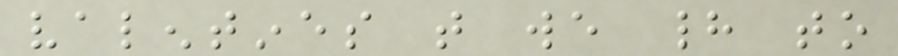valentines that we had to
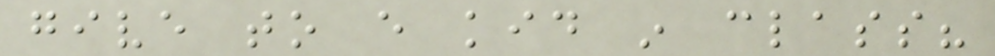give to every kid in class?
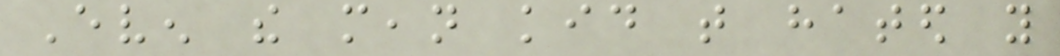Even the mean kid that hated you
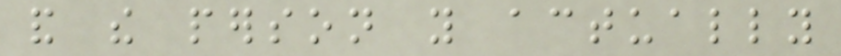and the person you actually
